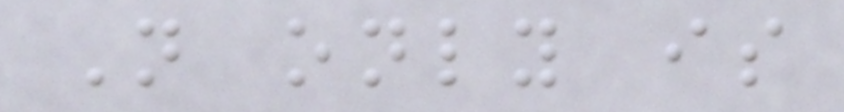Not only is
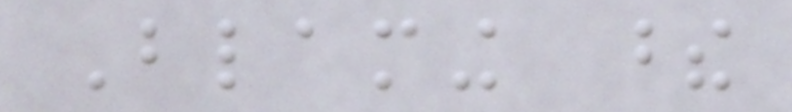Blaming these
